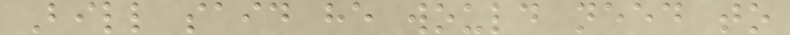Bill said he would need to
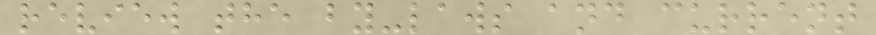review the by-laws and current
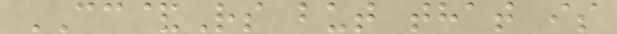CC&Rs but that is
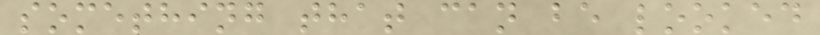something that can be looked
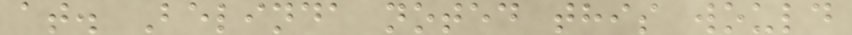at. Belinda noted this would
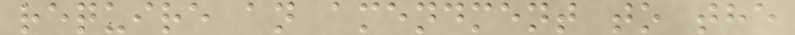require an amendment to the
